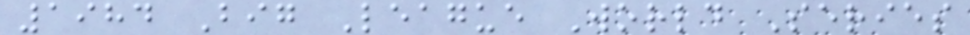1984 Big League World Series
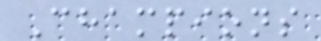Champions
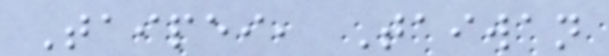Taipei, Taiwan
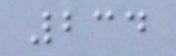234
